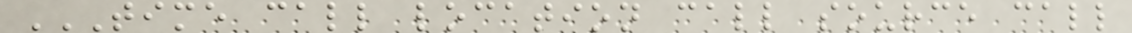TIME CALL LOCATION CALL SOURCE CALL
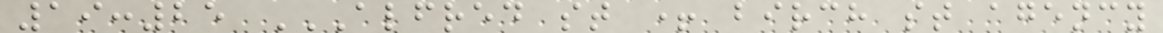19:25 ALFRED ST + BIRCH ST AGENCY
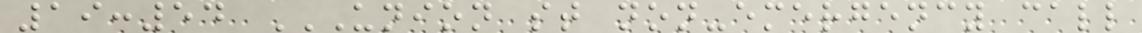19:54 UNION ST NON-EMERGENCY CALL
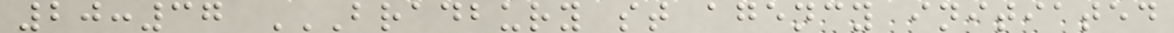20:37 BRADBURY ST AGENCY INITIATED
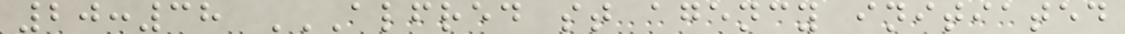20:38 ALFRED ST AGENCY INITIATED
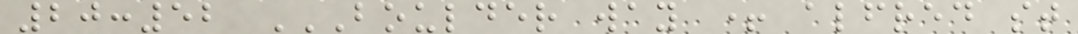20:52 BOULDER WAY + ALFRED ST
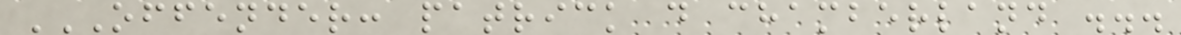OFFENDER: PATRICK D CHAMBERLAND ...
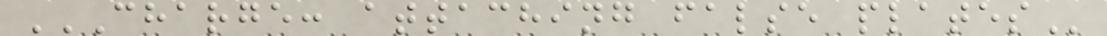CHARGE: ATTACHING FALSE PLATES
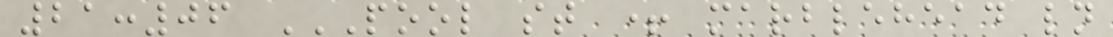21:06 POOL ST + MARBLEHEAD LN
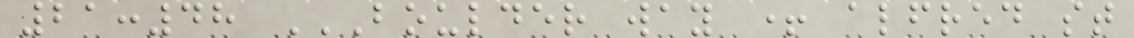21:48 BOULDER WAY + ALFRED ST
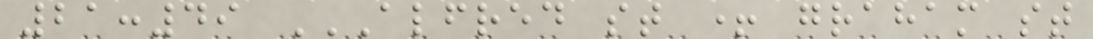21:49 ALFRED ST + GRAHAM ST
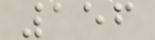156
